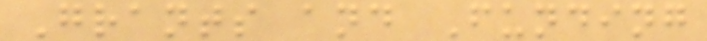Grants and Funding
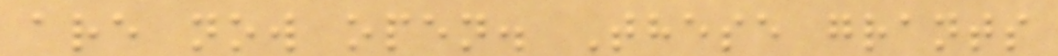are now open. These grants
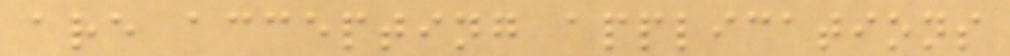are accepting applications
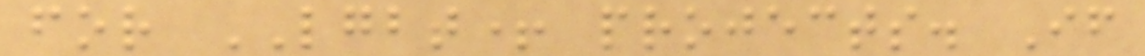for LGBT+ projects. If
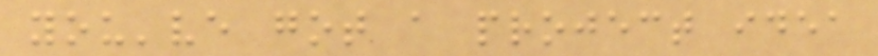you've got a project idea
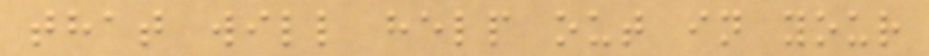that will help out in your
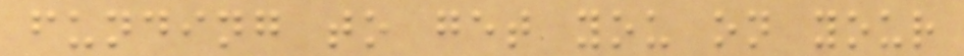funding to get you on your
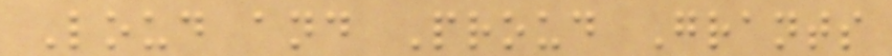Loud and Proud Grants
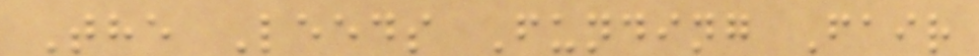The Leeds Funding Fair
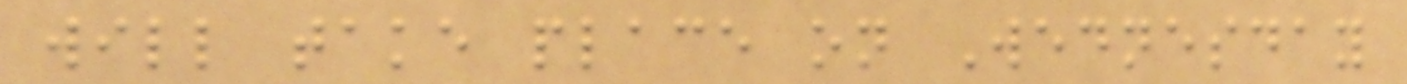will take place on Wednesday
